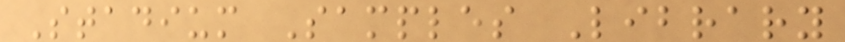Stadium Samples Library
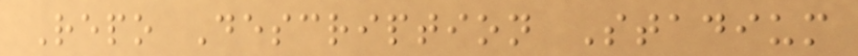Repo Description Stadium
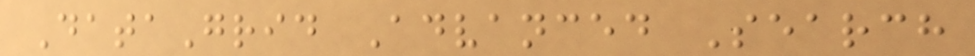DataGrid Advanced Search
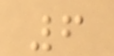6
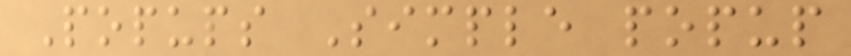Popups Simple popup
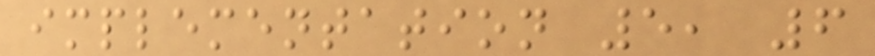implementation 5, 6
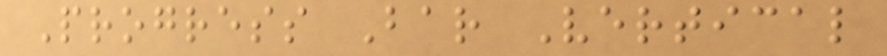Progress Bar Vertical
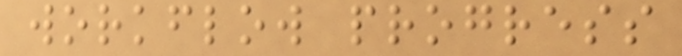workflow progress
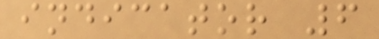indicator 6
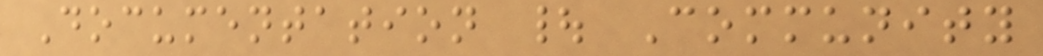Documentation | Community
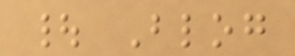| Blog
